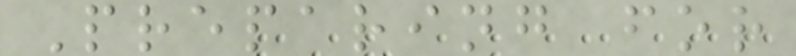Preparing for
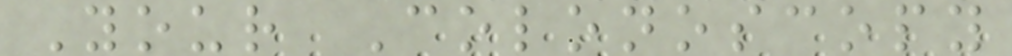Your Colonoscopy
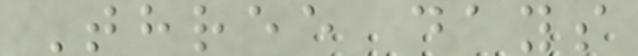Three days
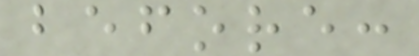before:
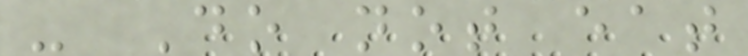- Do not eat
